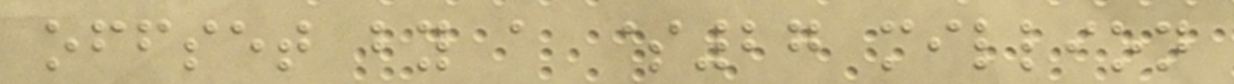offset by a $27 million
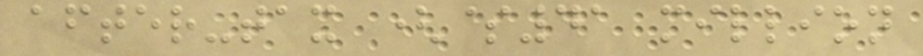after-tax ($41 million
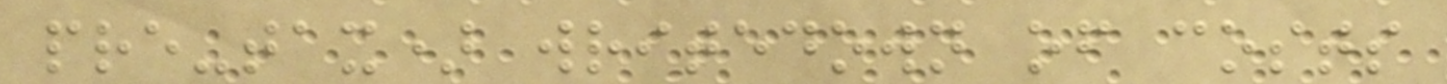pre-tax) writedown of costs
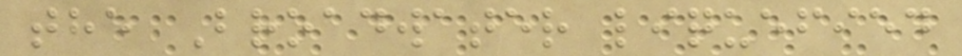the Broadwater liquefied
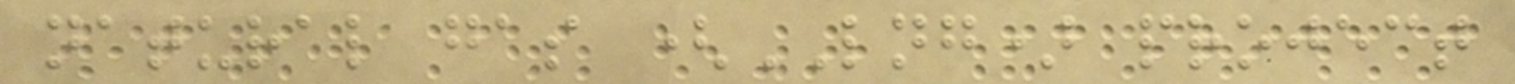natural gas (LNG) project
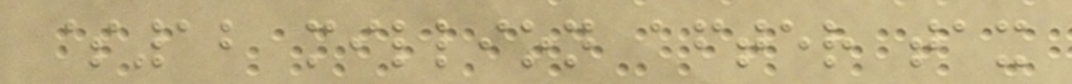$12 million after tax
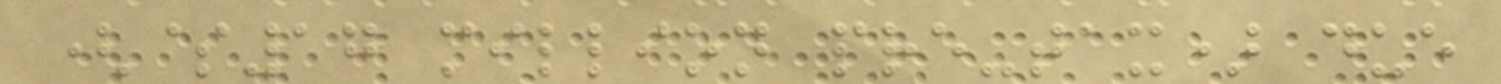($17 million pre-tax) due
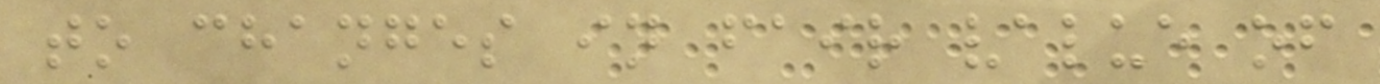to changes in fair value of
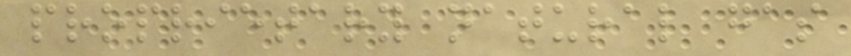proprietary natural gas
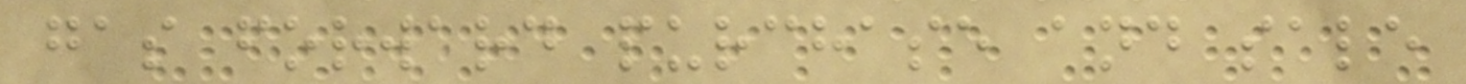gas forward purchase and sale
